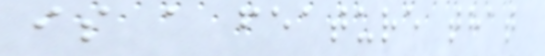is a feature that
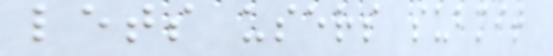lets users submit
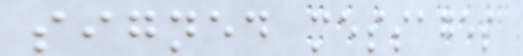signed messages
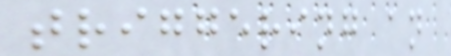triggering an
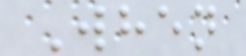When
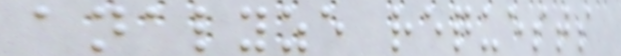analyze requests
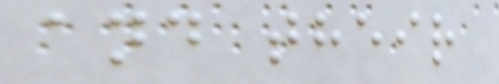and their
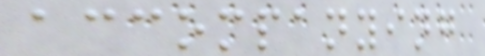accompanying
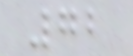72
